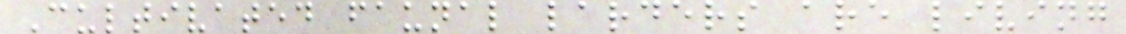Cultivated faunal larders are living
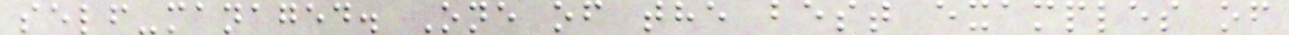self-managed. One of the best examples of
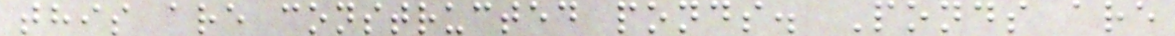this are constructed ponds. Ponds are
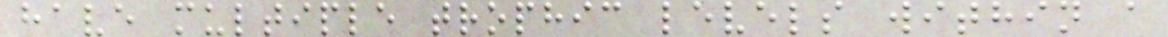have multiple trophic levels within a
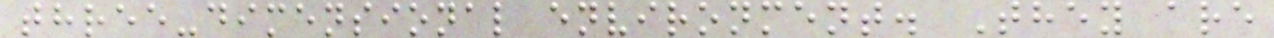three-dimensional environment. They are
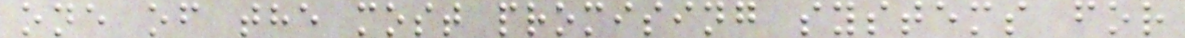one of the most promising systems for
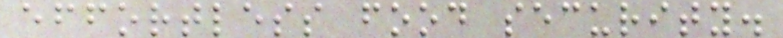effortless food security.
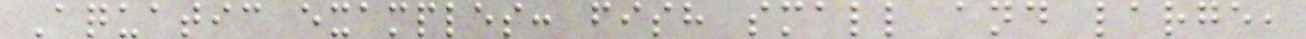Aquatic examples: fish small and large,
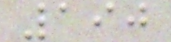190
